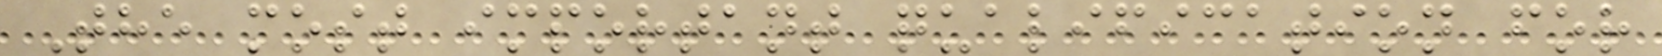The most important qualification for
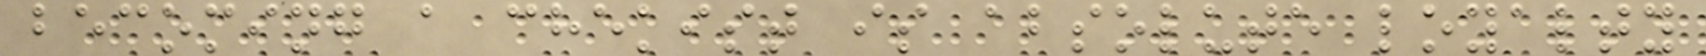becoming a chekist is absolute loyalty
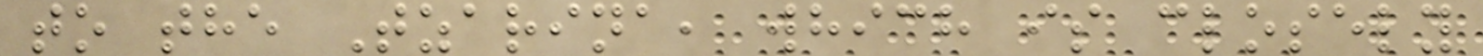to the Tzarina, which is closely
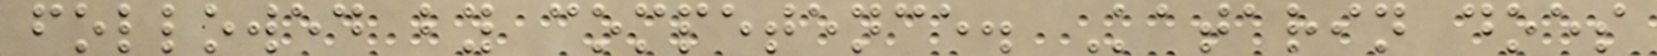followed by competence. Katarin does
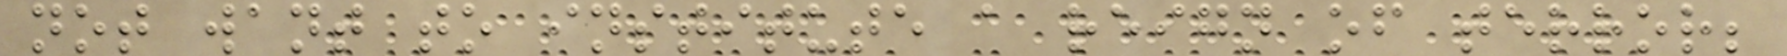not want to institute a reign of terror;
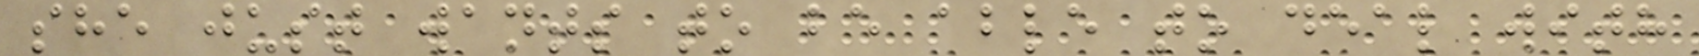she just wants to be able to deal with
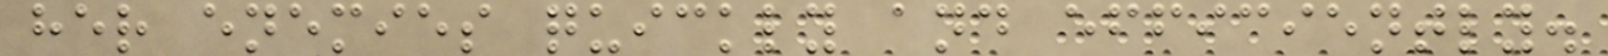her enemies quickly and efficiently.
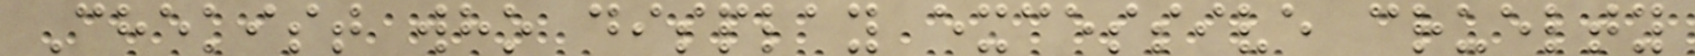Chekist who display excessive cruelty
